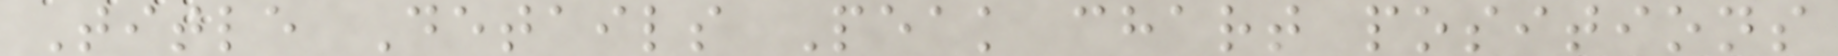Title Details Peak chart positions
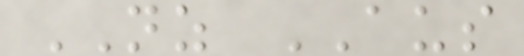NZ AUS
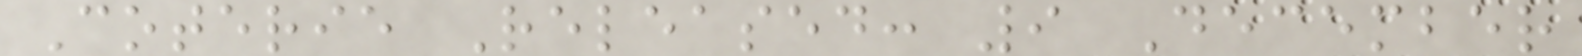Coterie Released: 9 December
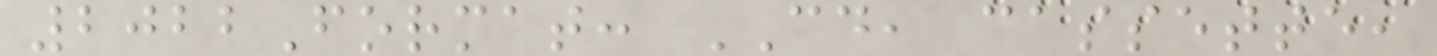2022Format: CD, cassette,
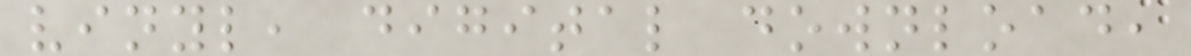vinyl, digital download,
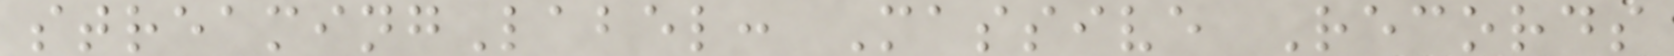streamingLabel: Massive Records
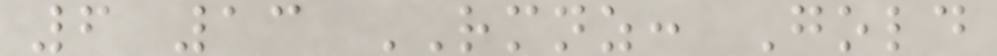6 13 RMNZ: Gold
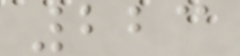223
